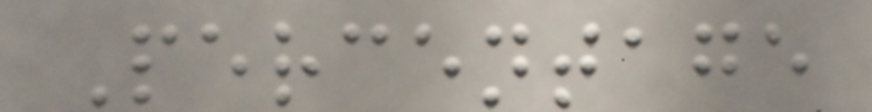Percentage
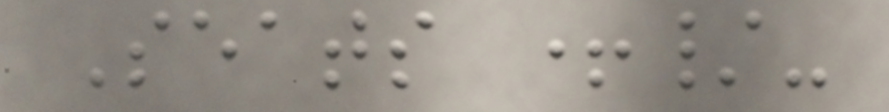Seats +/-
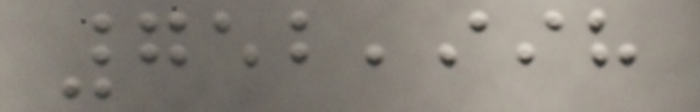752,998
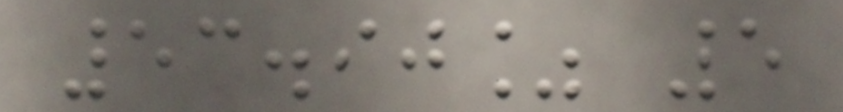53.90% 5
